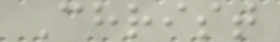Christ
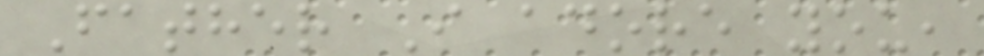Father I adore you,
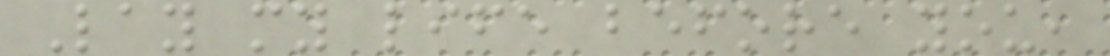Lay my life before you,
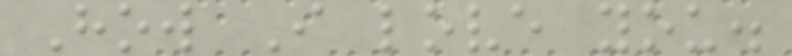How I love you.
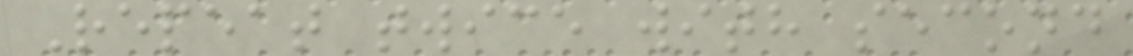Repeat twice with second
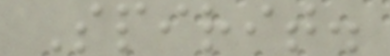Spirit.
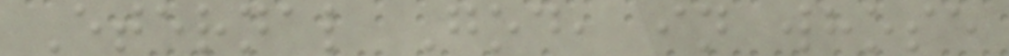Eternal God, in whose
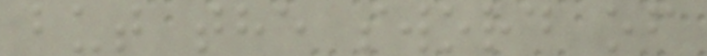but the sword of
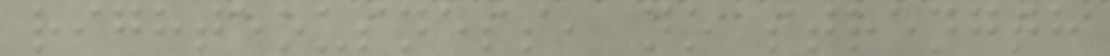righteousness, no strength
